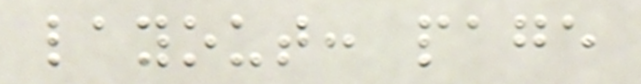layout: page
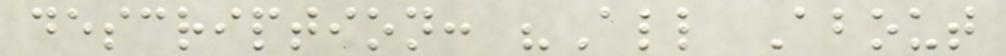description: "All About
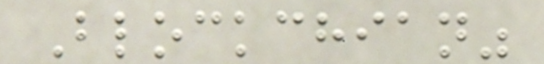Blockchian"
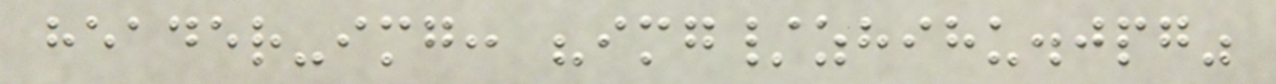header-img: "img/zhihu.jpg"
